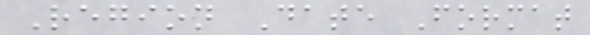Region Date Format
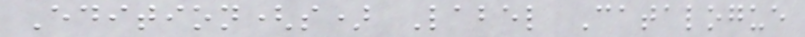Edition(s) Label Catalogue
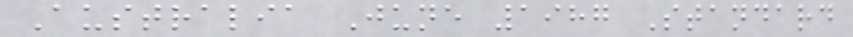Australia June 1987 Standard
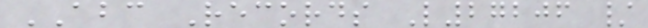ABC Records L27206 /
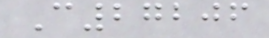C27206
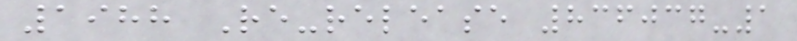1988 Re-release 836037-1
